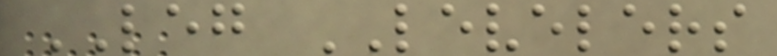LEG LEVELERS
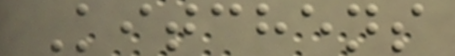Kitchens
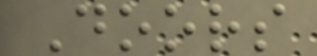Doors
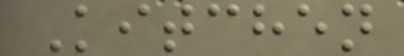Kitchen
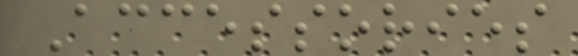Accessories
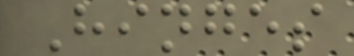Hinges
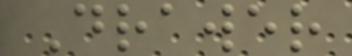Drawer
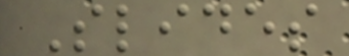Slides
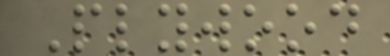Plywood
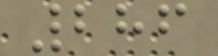286
